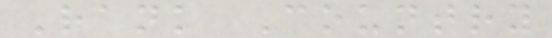Rank Country
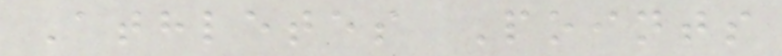Athletes Points
